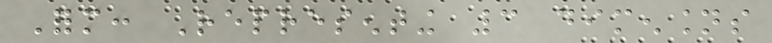Form: Representing 3 dimensions
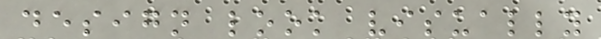design look visually
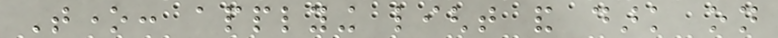Tone: applying light and dark on
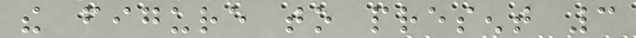the figure to present 3
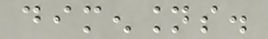dimensions.
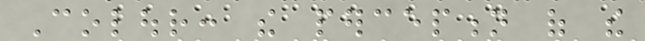Colour: the perception of the
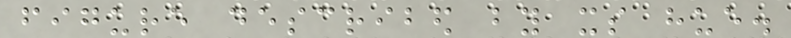figure described by its hue.
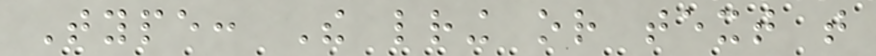Type: The lettering or text that
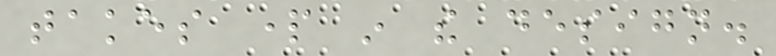takes part in the design.
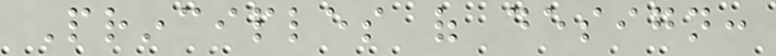Principles of design:
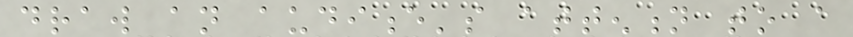draw an audience's attention to a
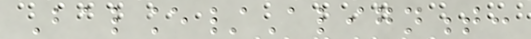Balance/Alignment:
